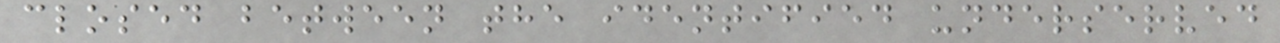closed between the identified underserved
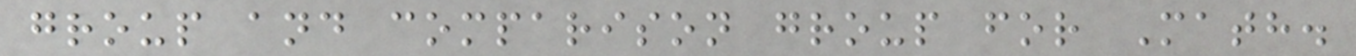group and comparison group for Math.
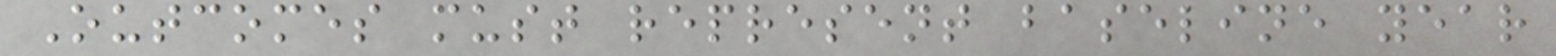Outcomes must represent baseline year
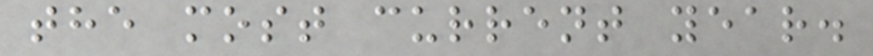the most current year.
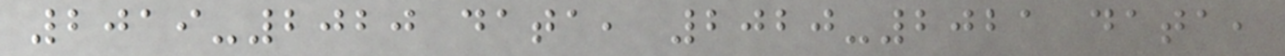2019-2020 data, 2020-2021 data,
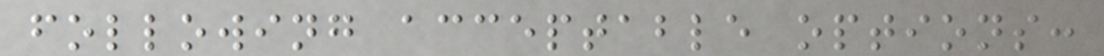following acceptable options:
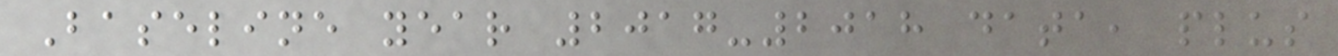Baseline year 2017-2018 data, plus
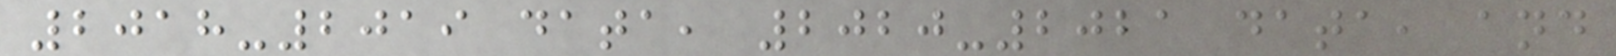2018-2019 data, 2020-2021 data, and
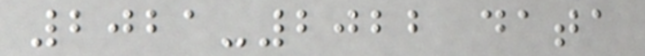2021-2022 data
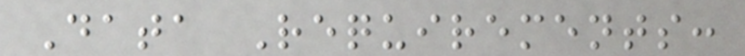Data Requirements:
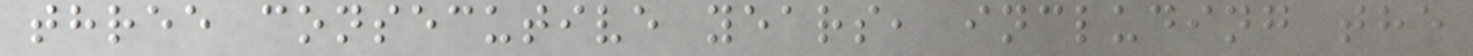three consecutive years, including the
